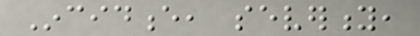Incidence, severity,
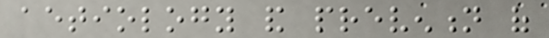aetiology and prevention of
